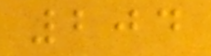204
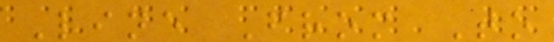Line From To
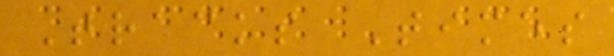Tracks Times
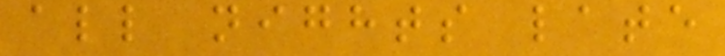all nights late
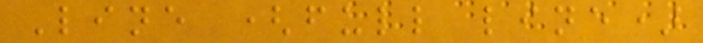Line (full line)
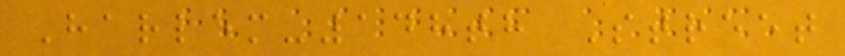Harlem-148th Street
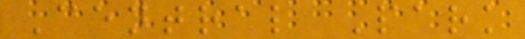Central Park
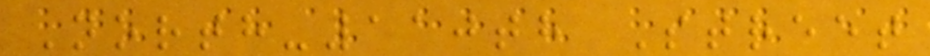North-110th Street
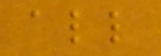all
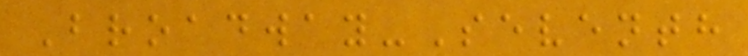Broadway-Seventh
